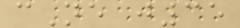cNe j35
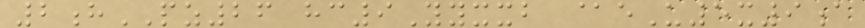2hPZ26 hc9Yyxxb @eU5x9a
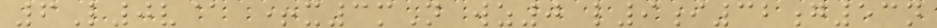6L0v@ +x3mN wz0 l9i32g53n
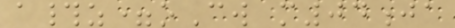a#z=oCw m04ja
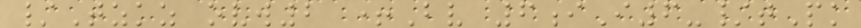/Tzkz ovw2 +Bv 6iI6-/tPk
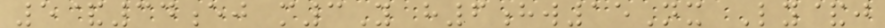5&34ej m3Y h6hw15Nx Ly&j
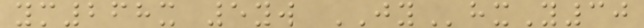ym268x 5yw JYhxY30
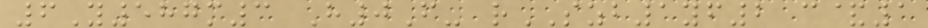6Y587m3 H0F- rSZB1yf2 c&1
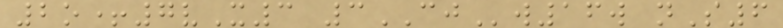2o+7vX3 3CJw16w nS6
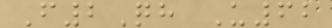F2Qh U62
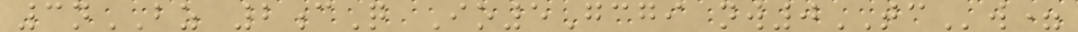3nBZ 2cQ Io5Gcgi nw0TCw=
